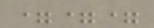===
